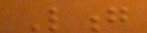Long
